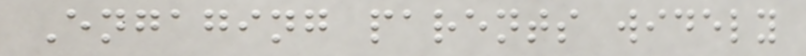Engaging parents widely
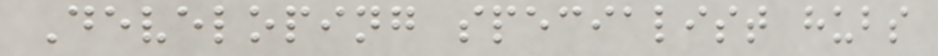Developing specialist hubs
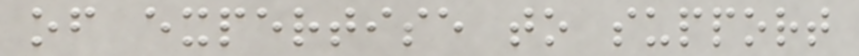of expertise to support
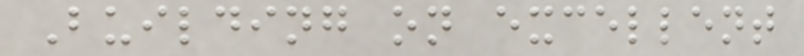Building on excellent
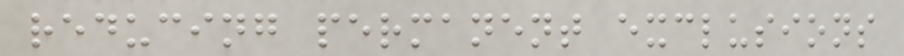reducing permanent exclusions
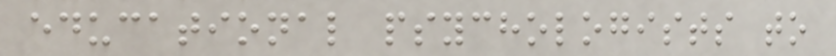educational psychologists to
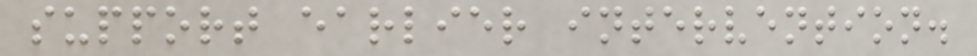support earlier intervention.
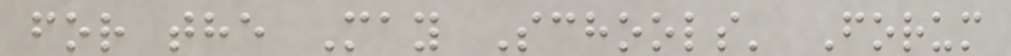for the May Schools' Forum
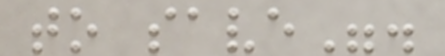to save".
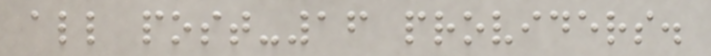all post-16 providers.
